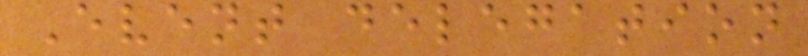Event delegation
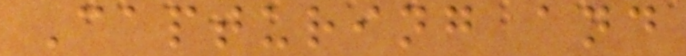Capturing and
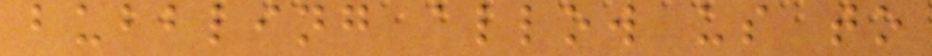bubbling allow us to
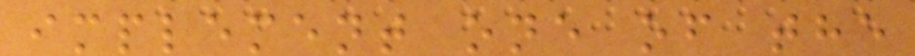implement one of the
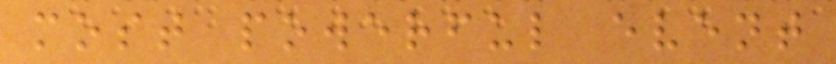most powerful event
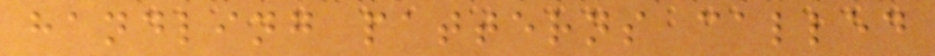handling patterns called
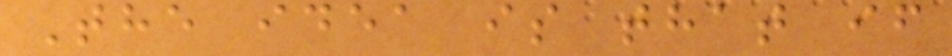The idea is that if
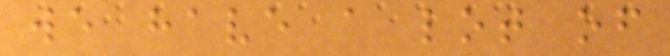we have a lot of
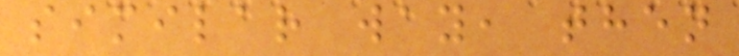similar way, then
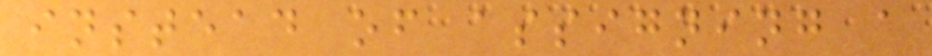instead of assigning a
